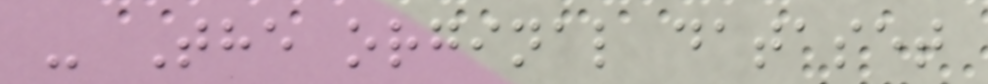- The orginal dataset
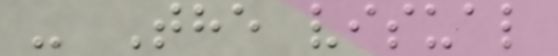- The visual
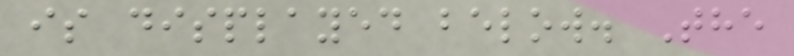is displayed below. The
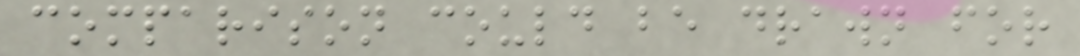comparison could be drawn for
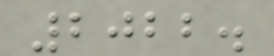2022.
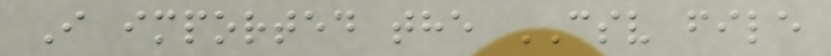I imported the CSV file
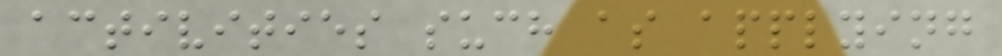activities such as applying
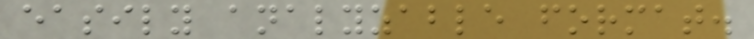easily analyzable format.
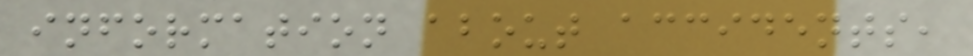information about accidents,
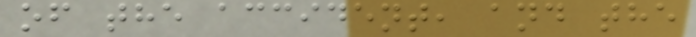of the accident, and the
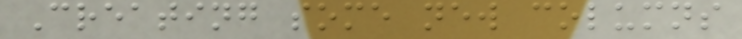Creating some new columns
